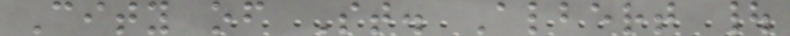City of St. Albert |
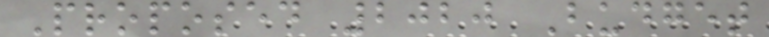Proposed 2020 Budget
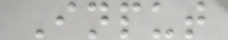Input
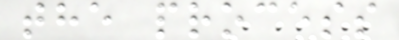the process
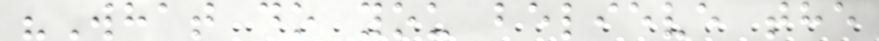"What do you believe the
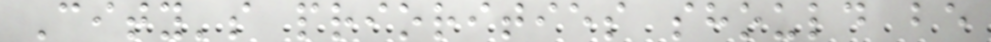City's priorities should be
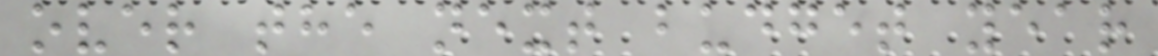over the next budget year
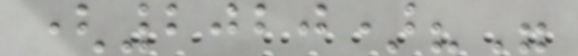(2020)?"
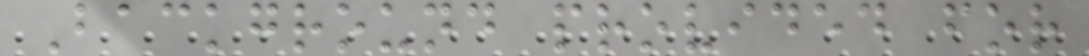Background provided for
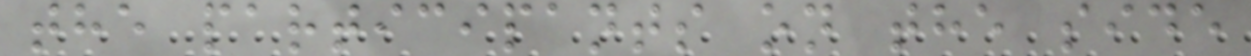the participants on the side
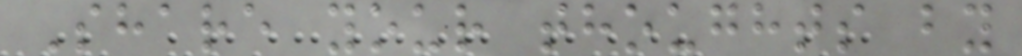Share your thoughts by
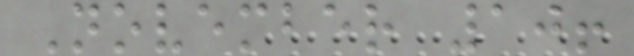November 10!
